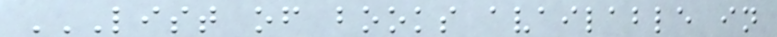LIST OF BOOKS AVAILABLE IN
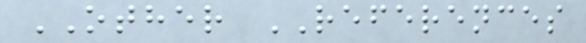OTHER REFERENCES
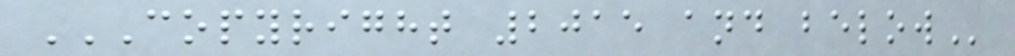COPYRIGHT 2015 AND BELOW
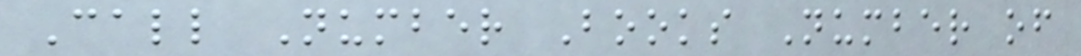Call Number Books Number of
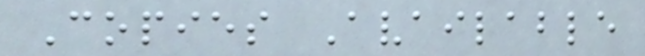Copies Available
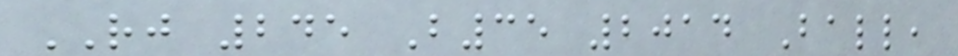RJ 245 B35 2014 Ball,
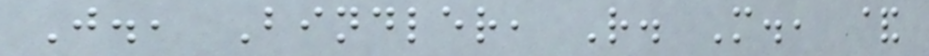J., Bindler, R. M., &
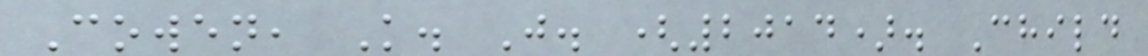Cowen, K. J. (2014). Child
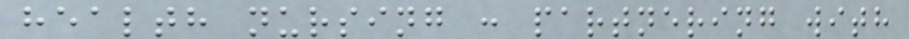health nursing : partnering with
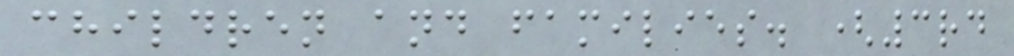children and families. (3rd
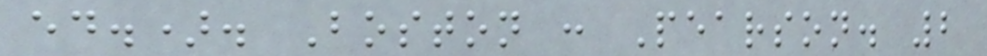ed.). Boston : Pearson. 2
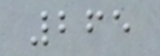265
